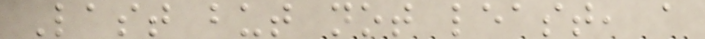Last but not least, a
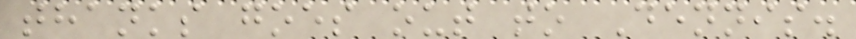thanks goes out to Dennis.
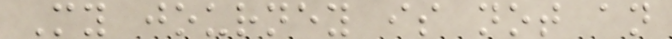My journey is not an
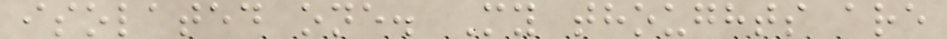isolated one. My thoughts are
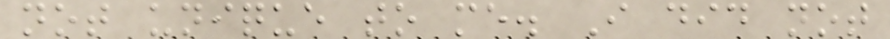not unique to me. I did not
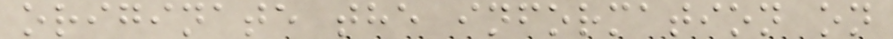originate the information on
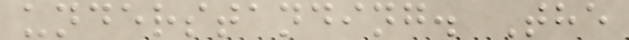understanding. The
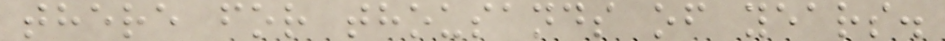there for thousands of years.
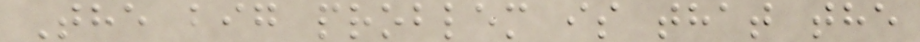The big problem is that the
